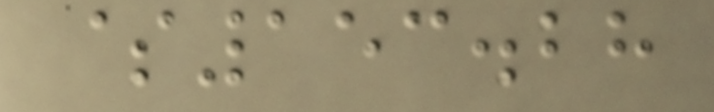$153.28
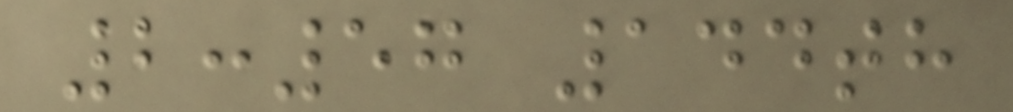2:57 144th
